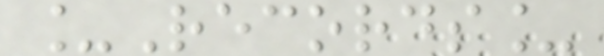_Records_
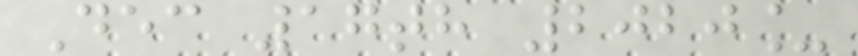Dec 17th 2020_
